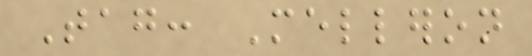Tag: Melleron
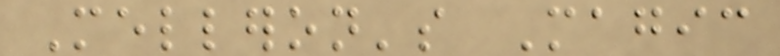Melleron's Magic
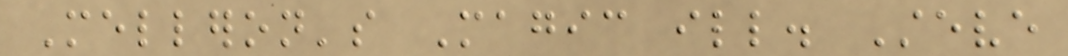Melleron's Magic ill. Steve
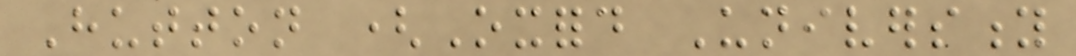Hutton (Oxford University
